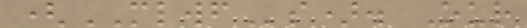(MLWFs). Our
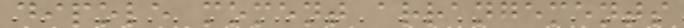dipole moment arrangements
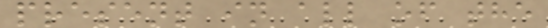present in all of the
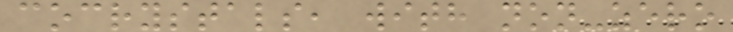cocrystals, with non-zero
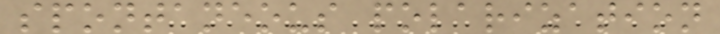spontaneous polarization
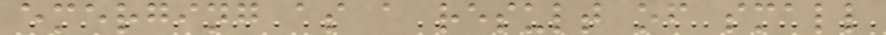emerging as a result of small
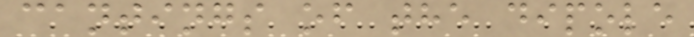cantings of the dipole
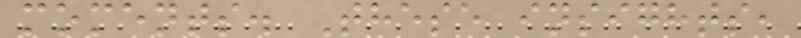moments. These insights,
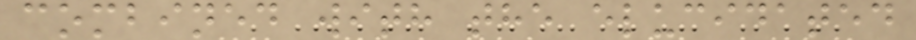combined with the elucidated
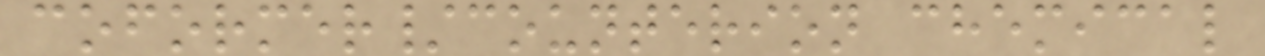coformer/counterion chemical
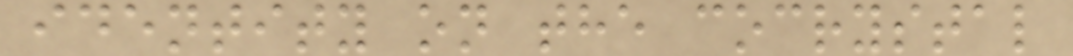identity on the cocrystal
